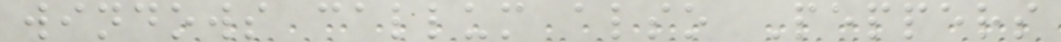windows callum also Peppers
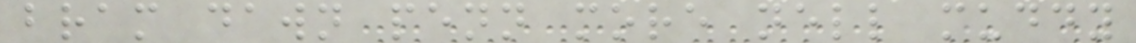bram dawn penn more nell muddy
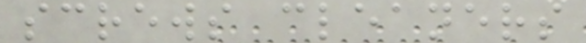screws cleaners
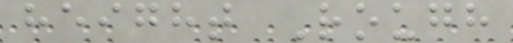height Rough
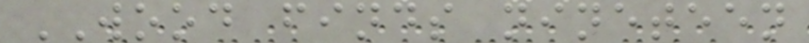WOOD finds nineteen
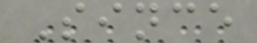Since
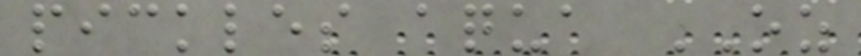pickles aqua OZ
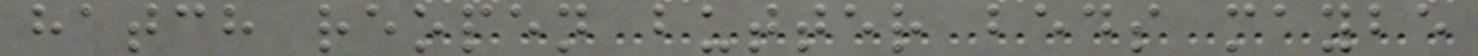hatch reopen butter beds maybe
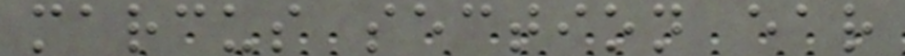marcus section ear
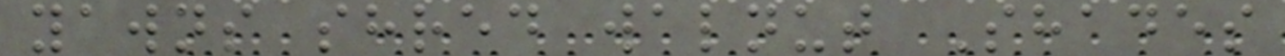yawns shred walnut Shades
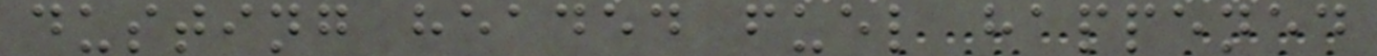dusting headed fuel happened
